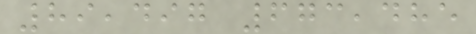89,497 673,485
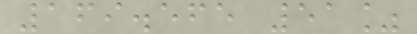169.565 51%
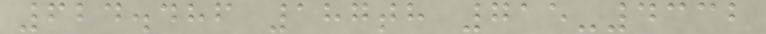624.486 187th 715-4332
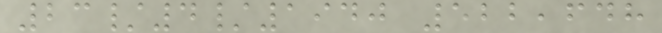23/4/1940 522,648
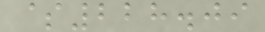$228.09
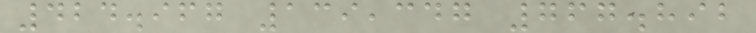424.967 139,347 767.892
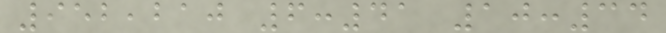952,210 6:41 10:34
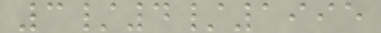3/4/1995
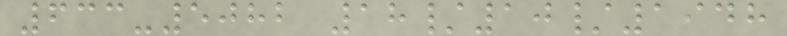633-5082 18/10/1948
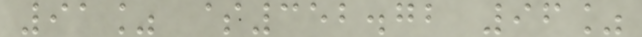91% $352.72 96%
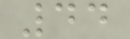44
